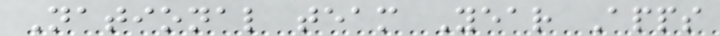National team Year Apps
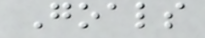Goals
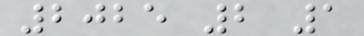2025 2 1
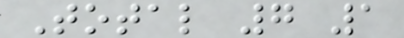Total 7 1
